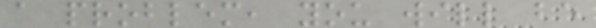a problem, you will be
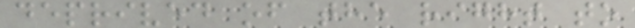deprived of the right to
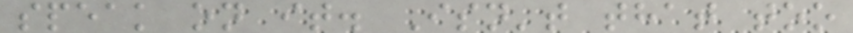speak on it. Isn't that too
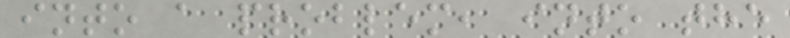into a problem, into the
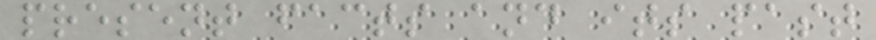present facts and its past
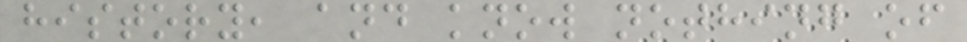history, and know nothing of
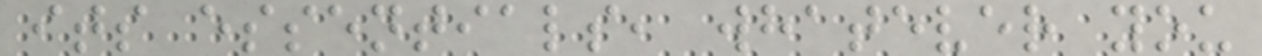its essentials, whatever you
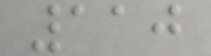110
